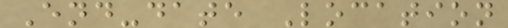End-date Location
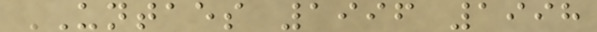UNTAES 1996 1998
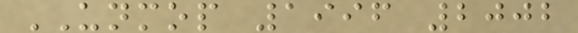UNMOP 1996 2002
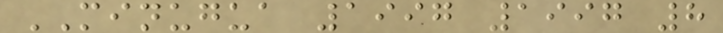MINUGUA 1997 1997 8
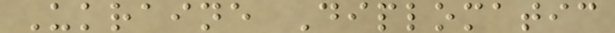Ukraine Diplomatic
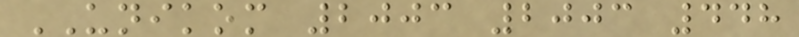UNIKOM 2003 2003 448
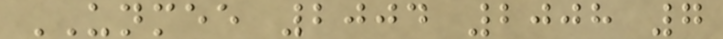UNMEE 2004 2008 7
